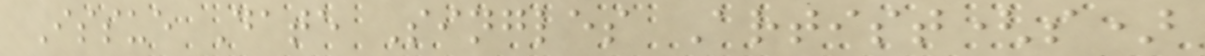Issue Date Singles Artist(s)
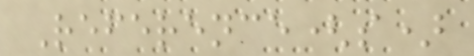Reference(s)
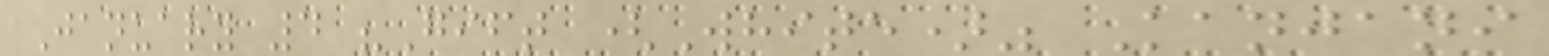January 4 "Gift (White)" Kanjani
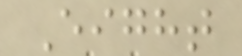Eight
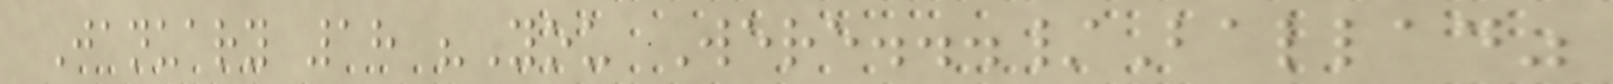January 18 "You Were.../Ballad"
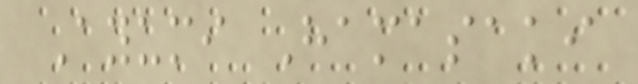Ayumi Hamasaki
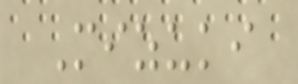Mizuki
